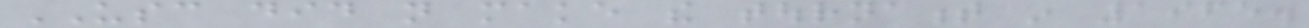USC did not make the tournament in 1965.
